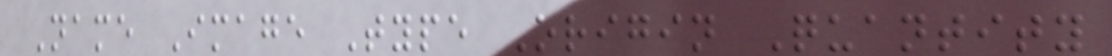Name Image Type Origin Quantity
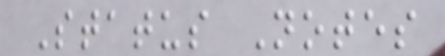Status Notes
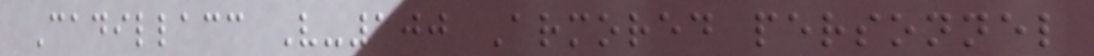Cadillacc V-100 Armored personnel
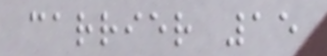carrier 15
